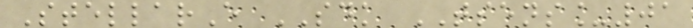StellarE SDK TSENS_01
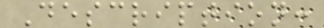Description:
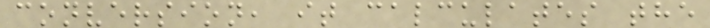conversion, it calculates the
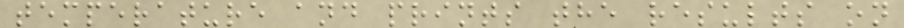temperature and prints the results on
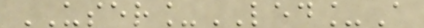USER_LED_A
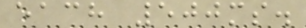each 500ms.
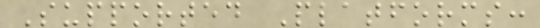Supported Platforms:
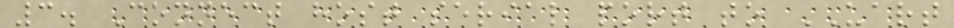3. Connect host serial port to UART
